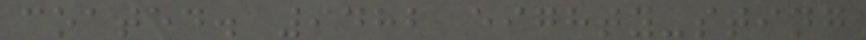coated. 9482 eighty-sting
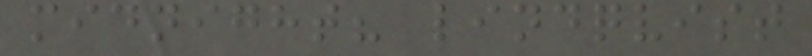midnight? lindqvist
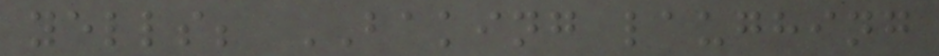yells; BAKING laughing
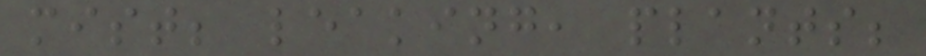mist; leaking, plants;
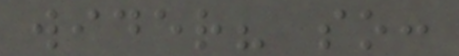wider? so:
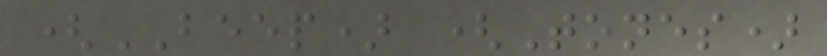(BEEP) (Tones)
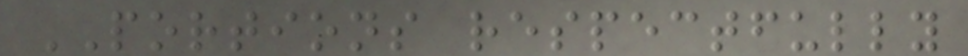PORTIONS respectfully
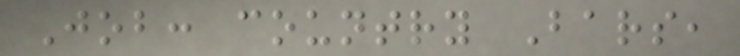Job: country Bars,
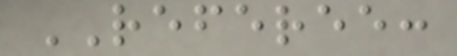REFEREE:
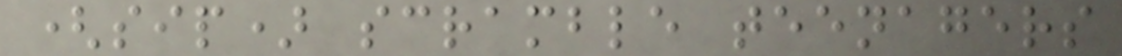(sip) scramble teenagers
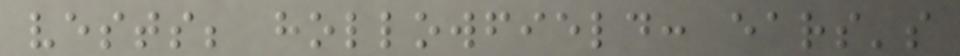vests; hollowfield: ears's
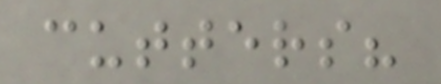cutters?
